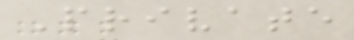Private
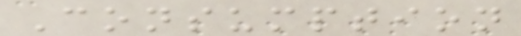Consumption
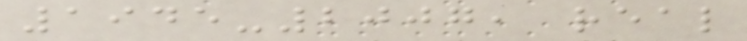1945-2007, real
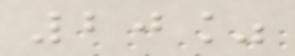20%
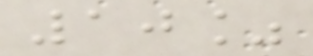10%
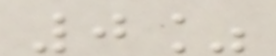0%
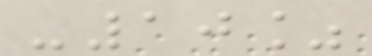-10%
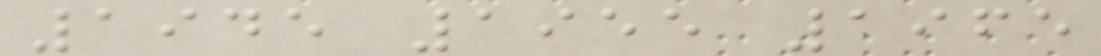1945 1955 1965
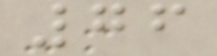76
